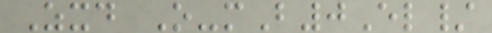Zxd O-mB0El/
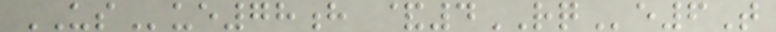USue78h &4RQe6T
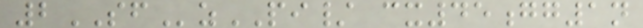2SFzPI/ cx45gg1n
